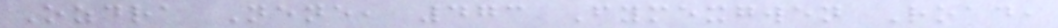Ozdra Nene, 473 Fymexgwen Road,
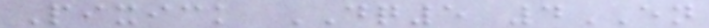Pixick DQ5 4EN
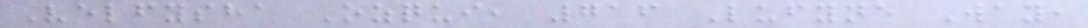Velfysha Ozqui, 716 Lufyne Way,
